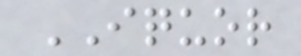IQUOR
